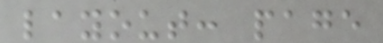layout: page
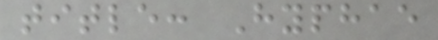title: Hyphae
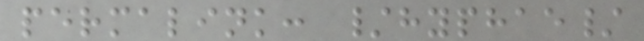permalink: /hyphae/
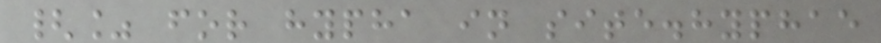{% for hypha in site.hyphae
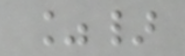%}
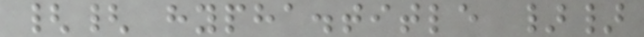{{ hypha.title }}
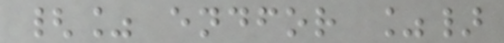{% endfor %}
